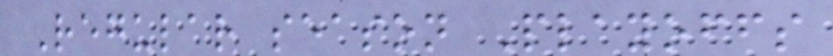Regular season Playoffs
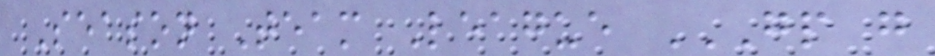Season Team League GP G
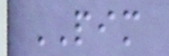PIM
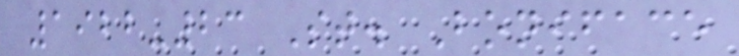1922-23 St. Boniface
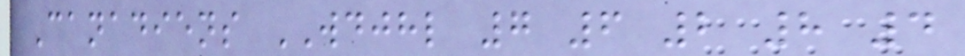Canadiens WDJHL 7 6 2 8 4
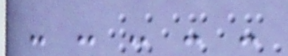- - - - -
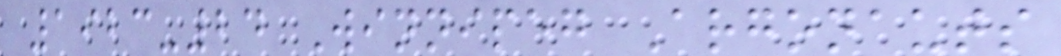1923-24 Winnipeg Argonauts
